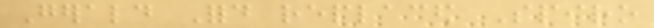Gerald Ford replaced Spiro
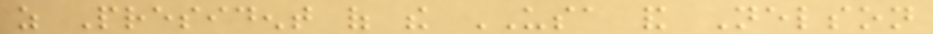as President of the USA and Nelson
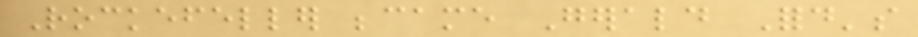Rockefeller became Gerald Ford's
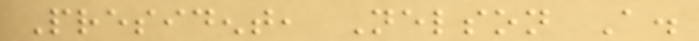President, Nelson A.
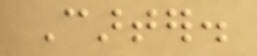Carter.
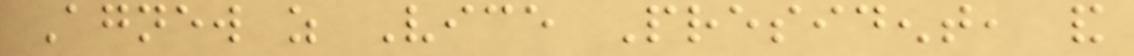Agnew as Vice President, and
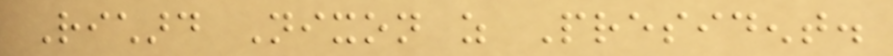Richard Nixon as President.
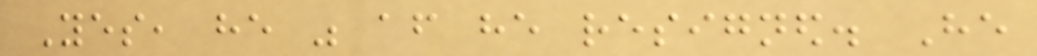Yes, he was after he resigned. He
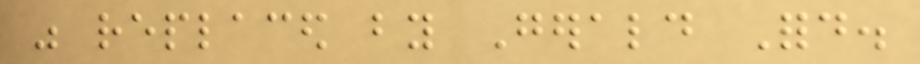was replaced by Gerald Ford.
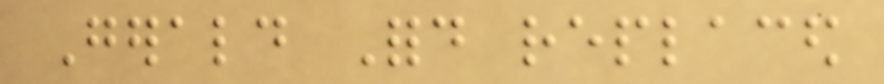Gerald Ford replaced
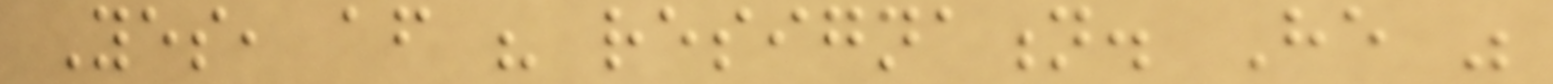Yes, after his resignation. He was
